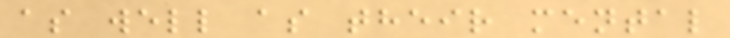as well as their mental
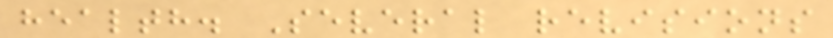health. Several revisions
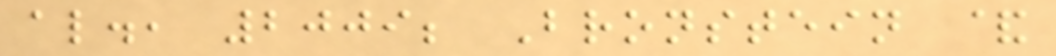al., 2009; Bronstein &
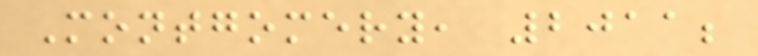Montgomery, 2011;
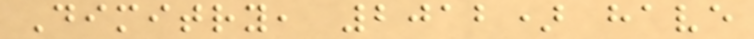Dimitry, 2012) have
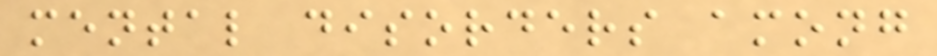mental disorders among
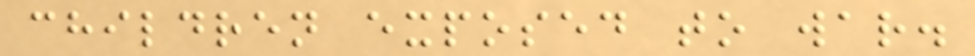children exposed to war.
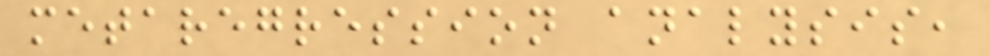metaregression analysis,
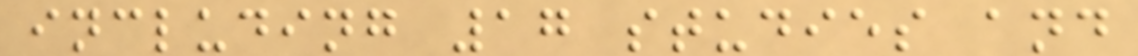including 17 studies and
